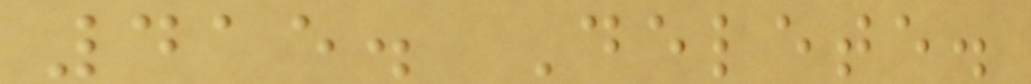415. Delete.
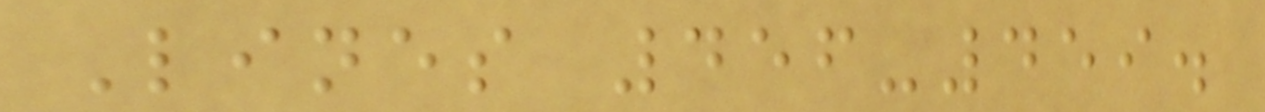Lines 456-459.
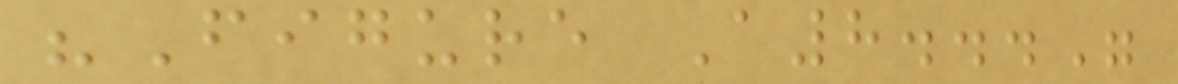"Figure A8..."
